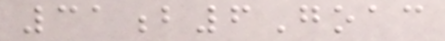31b6Goac
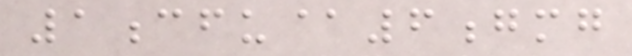1cfu@6gmg
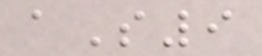aS9
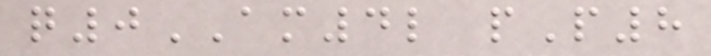q0AM4l pP8
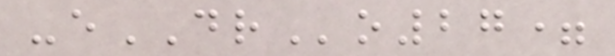-eDRo27=
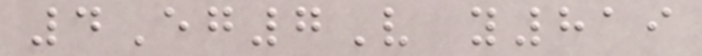4Eg7V y819
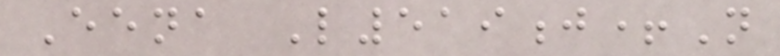Eena L519j+N
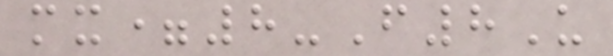mx=8-F8U
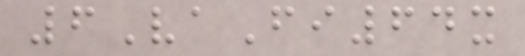6VaFi64x
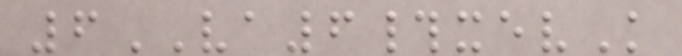6VA6#xevK
